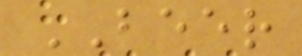BEER
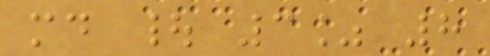md | 3% 8
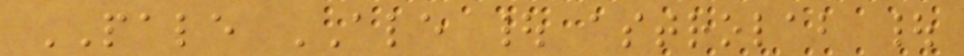PALE ALE | astrolab |
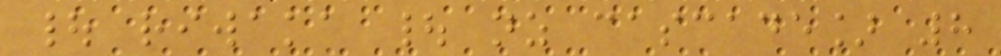| riwaka | nz cascade] 8
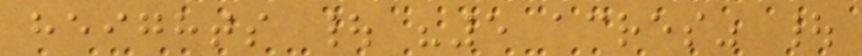heights | "5 acres" |
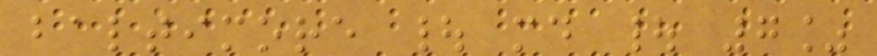baltimore | md | 7%
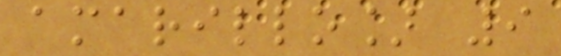amarillo] 9
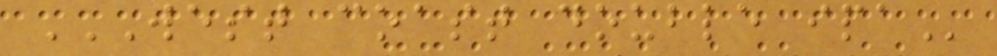WEST COAST DOUBLE IPA
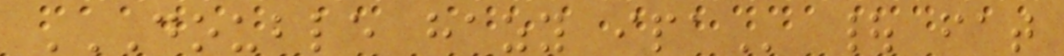DOUBLE HAZY IPA | fat
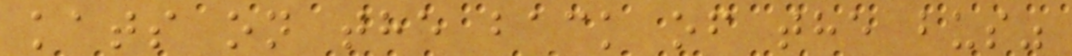kats on the back of the bus"
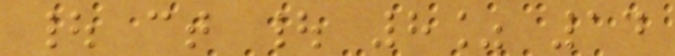| ct | 8% 14
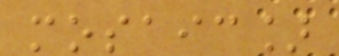mosaic]
